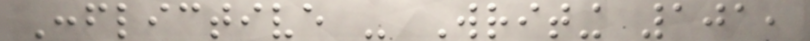Conflictive - Writing 101,
